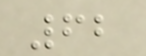62
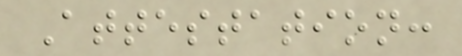Attestation:
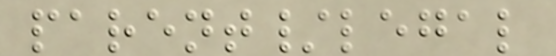parent/legal
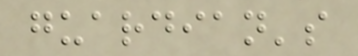guardian's
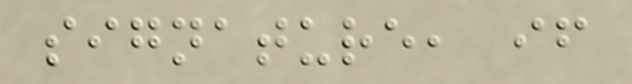signature, if
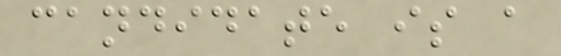candidate is a
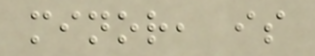minor, is
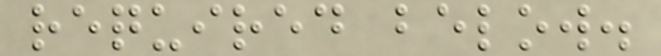required below.
